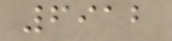6912
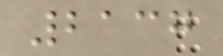2137
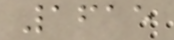1615
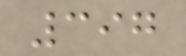397
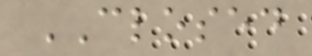CLOSED
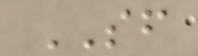SF
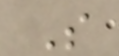S
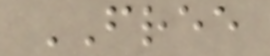FREE
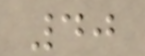40
